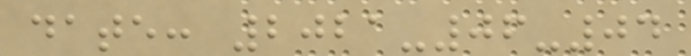date: 2021-06-04
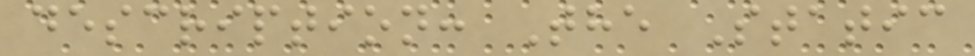description: The Static
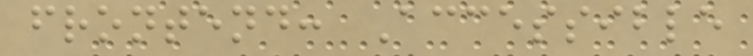frontend: Accessible
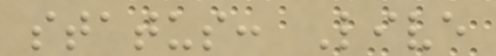status: Live
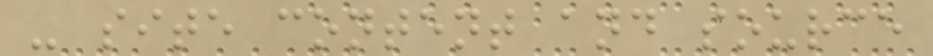- site content and source
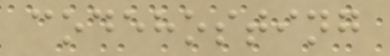codehosting
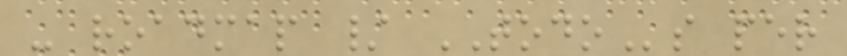- roadmap / TODOs per
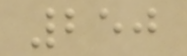250
